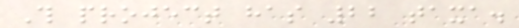This project has 22 taxa.
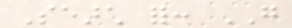Search for: GO
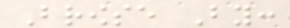Browse By:
